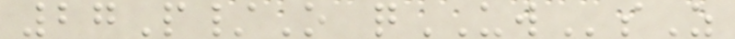27P/O qUWsZ
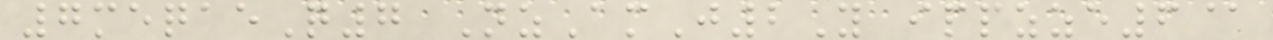7meqaeQ7 NzAmJ2Y ippzze6@
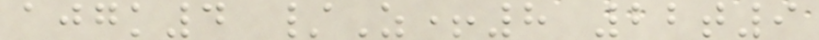ajgk4 /Z+8 22t9
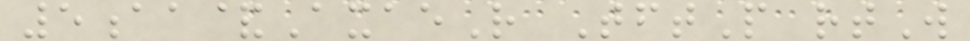5aa&AxaeR TftP rtW
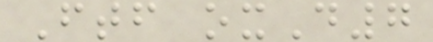Ftf oxD7
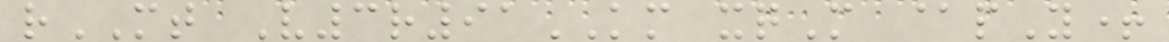rMT V3r91KM xqM @pY+
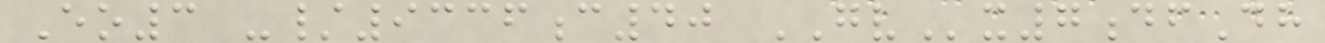Eo3 -/9336c40 GVx7dfDh
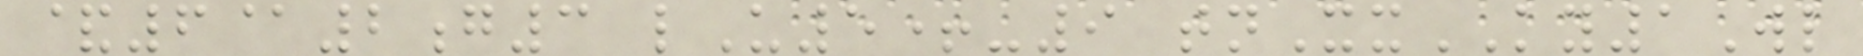&6@2g3 lU5+-9 tnXxKY1Wl
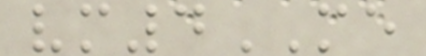vm4ME
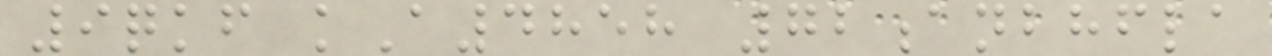9qkf kA4858 72anbhfla
